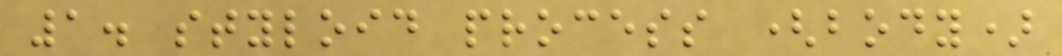1. styloid process (body)
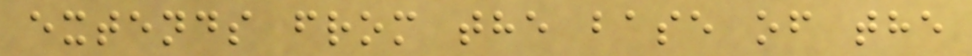extends from the base of the
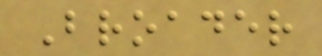Broader
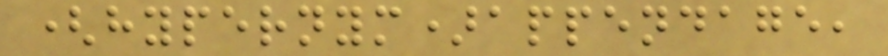(hypernym)appendage,
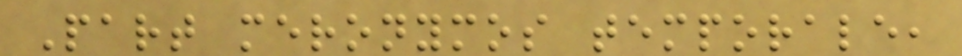Part meronymos temporale,
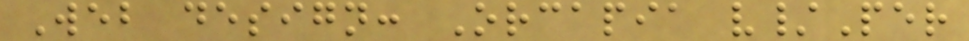Web design: Orcapia v/Per
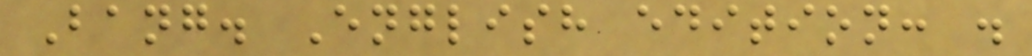Bang. English edition: .
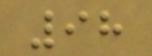98
